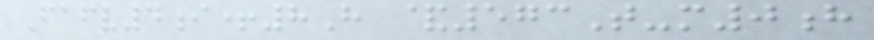Fafv4i+8H &573T-m0h
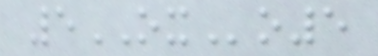5OXo5
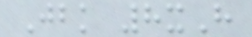Jbk 8xH
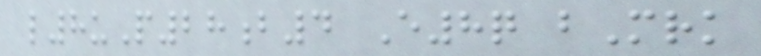l8uP28b4 E8q bMrk
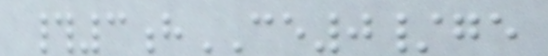#3hCE0/ge
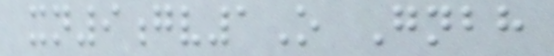xn9gv1O Gnbh
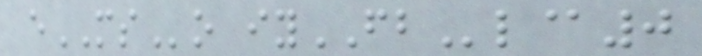eMSo iyFBl@0
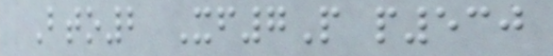Bto2 Xf7P p530
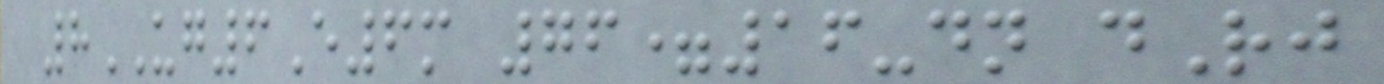8UG6E6m 76=16-dn dRj
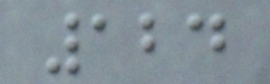124
